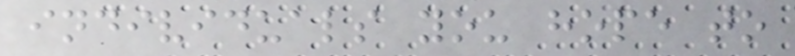individuals you hope to
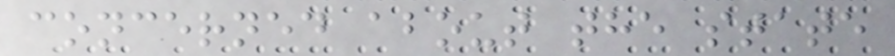concerned about the state
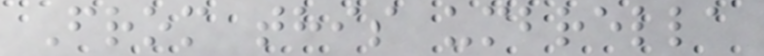From this umbrella
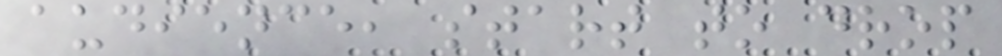audience, start to drop
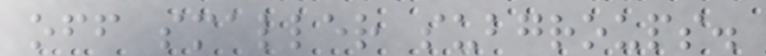off smaller subgroups.
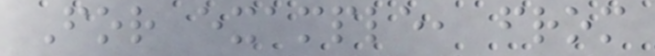For example, from
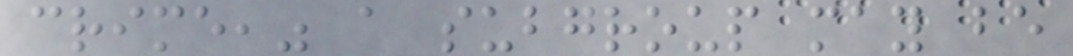crime," a subgroup may be
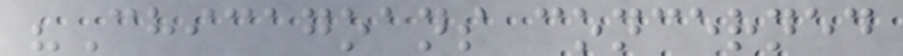"Chicagoans concerned
